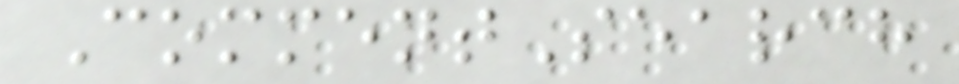CommentSearch
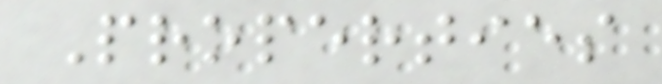Properties
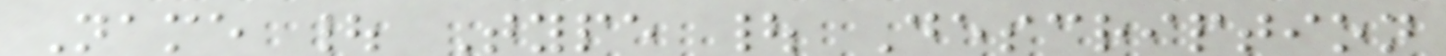Name | Type | Description
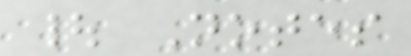| Notes
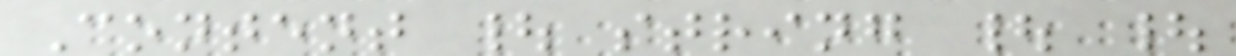Content | string | |
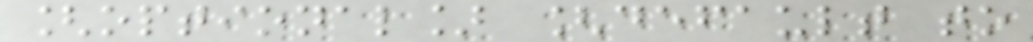[optional] [default to
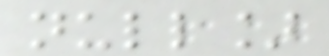null]
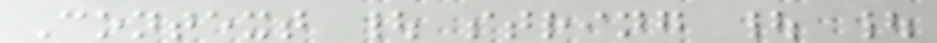Context | string | |
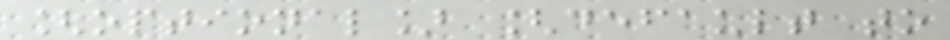[optional] [default to
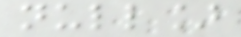null]
